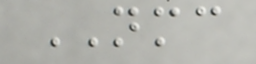NMC
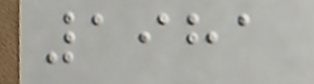1981
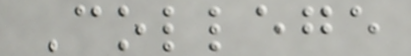College
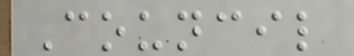Council
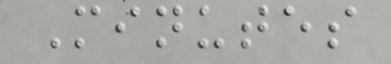Minutes
